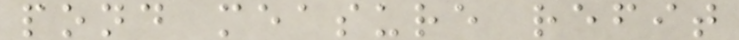pond measure refit
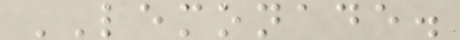LEMONADE.
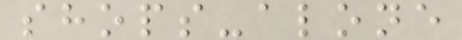shops-alone
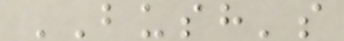BUSH's
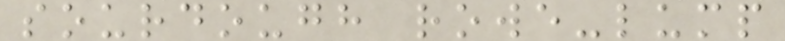sourdough rowe-lump
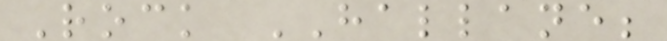Rock HALLANE;
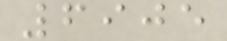6905
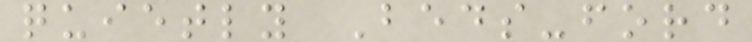quietly Beds-ford
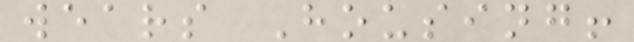wears Housing!
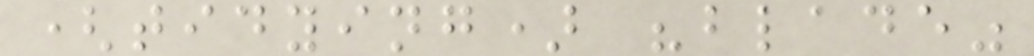(tidying) "blade"
